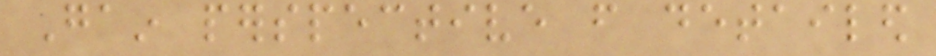Gain perspective from detailed
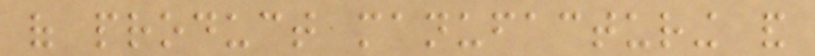of product manufacturing and
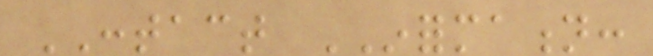CONTACT INFORMATION:
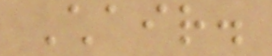Chair.
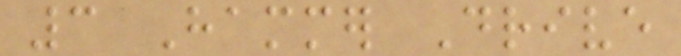3 Hammer Drive
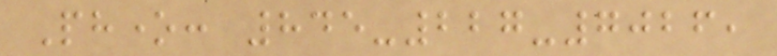Phone: 845-227-7026,
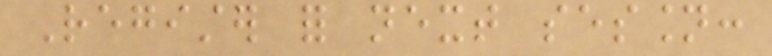Register for next session:
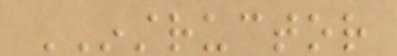INSTRUCTOR
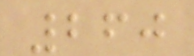260
